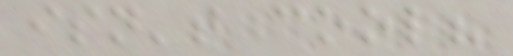isn't cool?
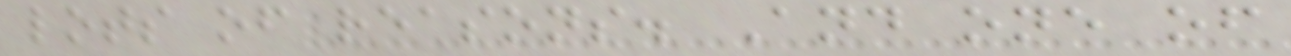lots of reasons. And one of
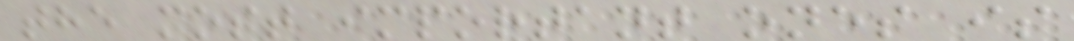the most important ones is
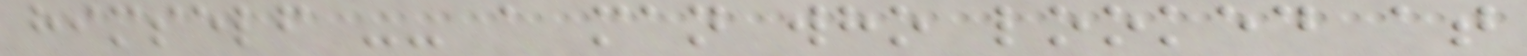himself -- a man who looked at
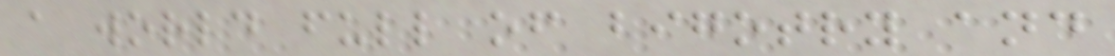a world full of bigotry and
